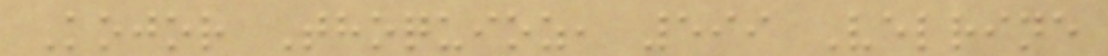Kojor Thoquioz, 599 Velrine
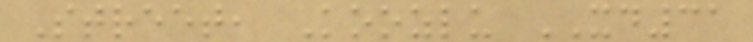Street, Koozlu XD31
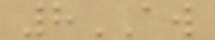8AW
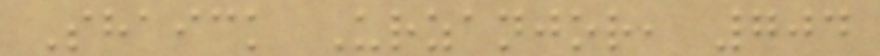Shaick Urzanjor, 704
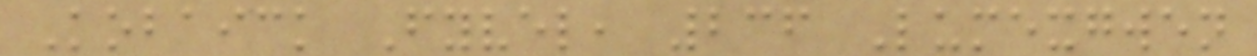Kobaick Fyvel, 236 Lumexgwen
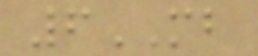6MB
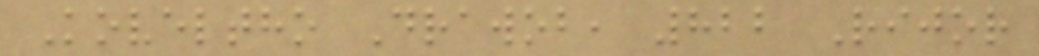Koveltho Drawob, 822 Rijor
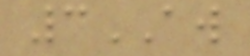3AW
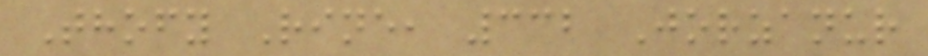Thofy Rine, 332 Jorzanur
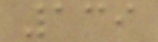139
